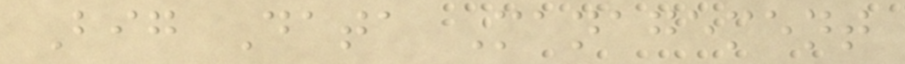Big Data Management
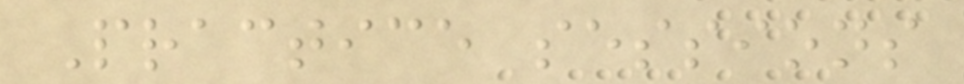Practice sessions
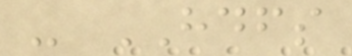- HDFS
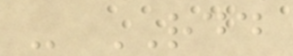- RDD
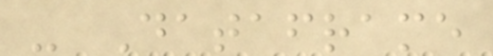- Dataframe
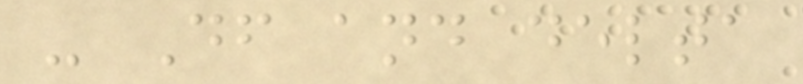- Df and delta
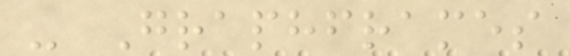- Graphframes
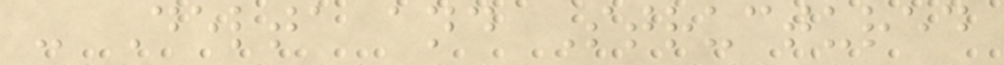- Delta and Structured
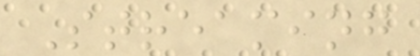Streaming
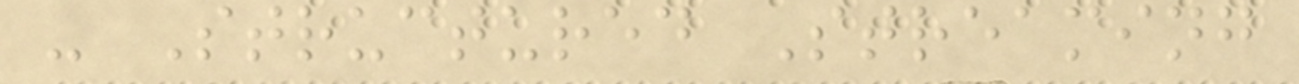- Structured Streaming
